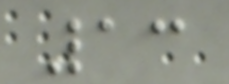13
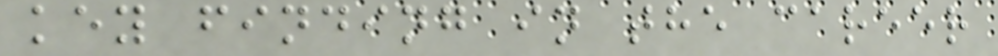key finding in the career
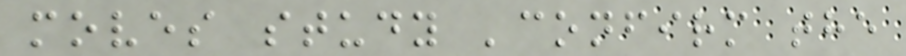moves study 'confirm the
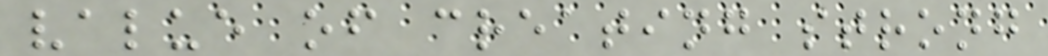value of creating strong
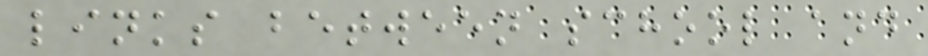links between school and
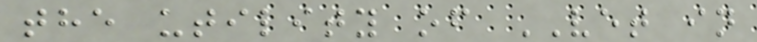the utility of VET in
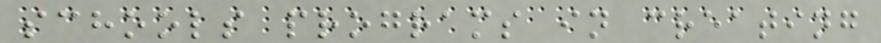schools programs in creating
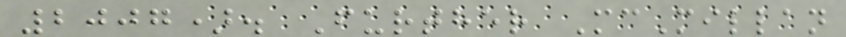2007). Further McMillan
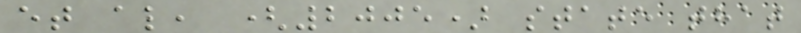et al, (2005) state that
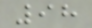98
